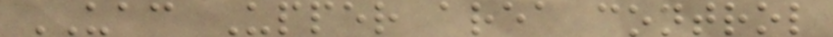UAC Upper area control
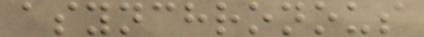asynchronous
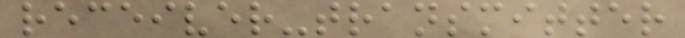receiver-transmitter
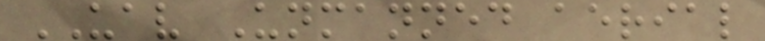UAV Unmanned aerial
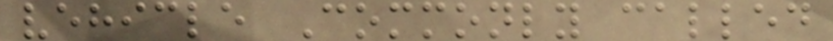vehicle Commonly called
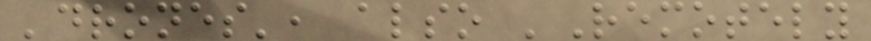'drones', also 'Remotely
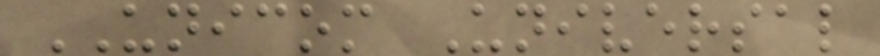UNICOM Universal
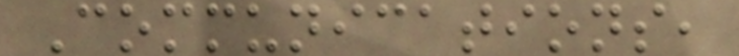Communications,
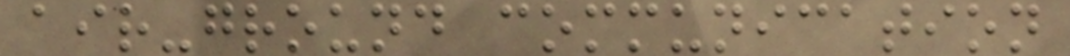air-ground communication
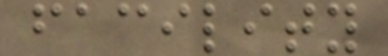facility
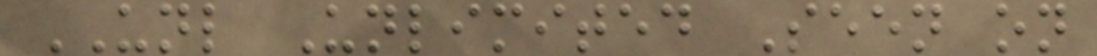UNL Unlimited Seen on
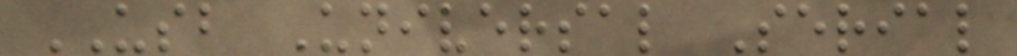USB Universal Serial
